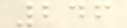246
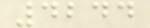4244
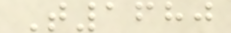T1680
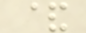&
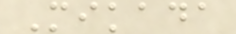Mikada
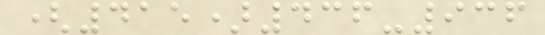(415)436-936
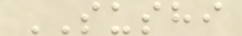SUSHI
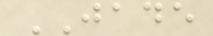JADE
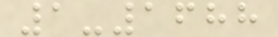1-1688
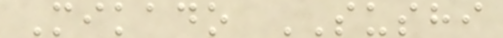Mikado SUSHI
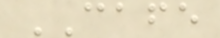CAFE
